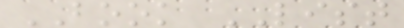BOOK LIST
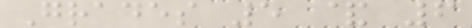Grades 5 & 6
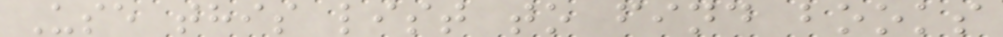Use this list to find books
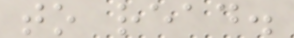to read.
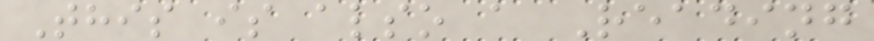This is also a Reading
